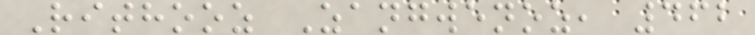Rithooz Zangwenoz, 462
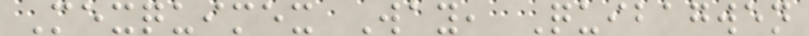Mexquimex Way, Quibagwen
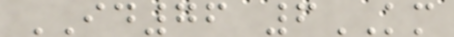ID76 6KM
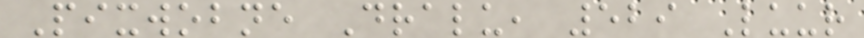Pixwobne Dralu, 529 Luur
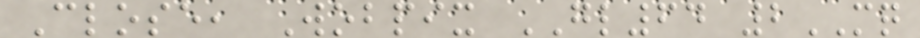Close, Wobpix GL64 2MQ
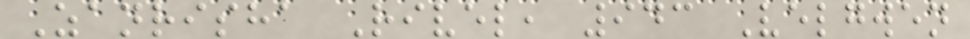Zanrisha Rivel, 943 Velgwen
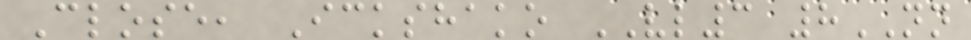Close, Ickshako VL3 8NN
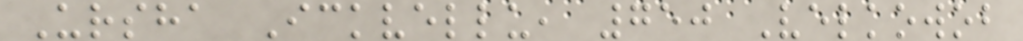Ursha Ickvellu, 750 Velkowob
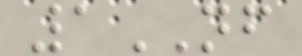1NF
